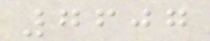7607
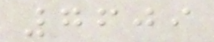7609
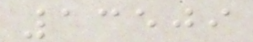13509
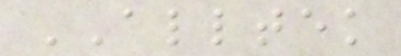ALLTEK
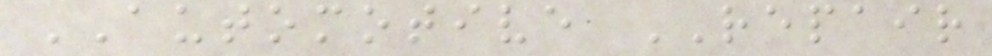AUTOMOTIVE REPAIR
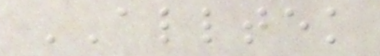ALLTEK
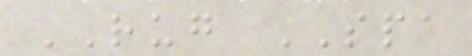RUG SPA
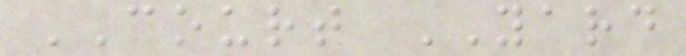COURT YARD
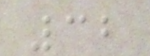32
